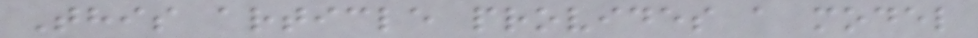This article provides a model
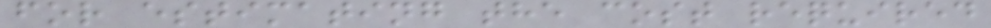for estimating the cost required
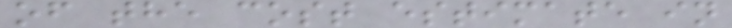of the cost estimate in
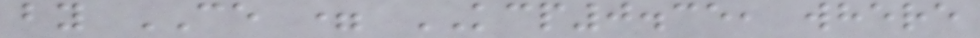by CE = KCP0.35, where
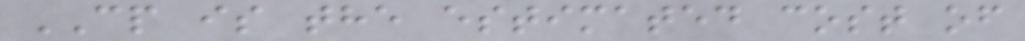CP is the estimated cost of
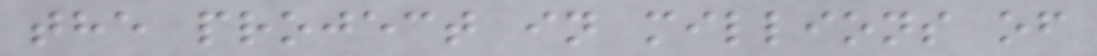the project in millions of
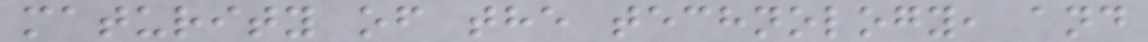maturity of the technology, and
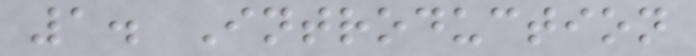1. Introduction
